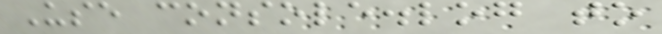Use console.log to
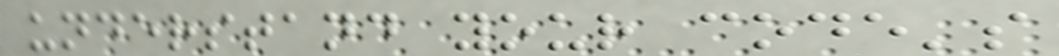understand your code's
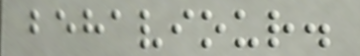behaviour.
